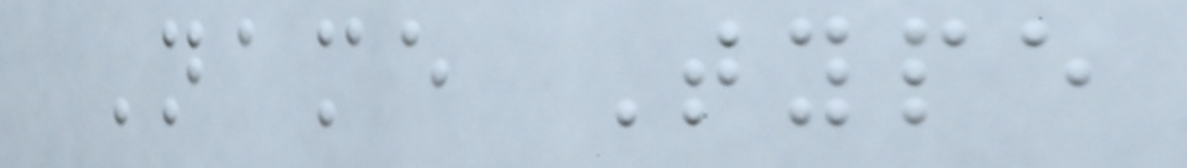Name Type
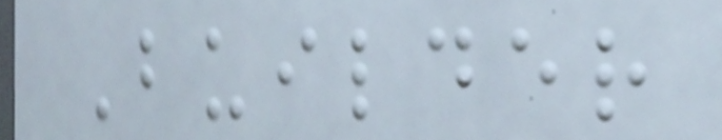Builder
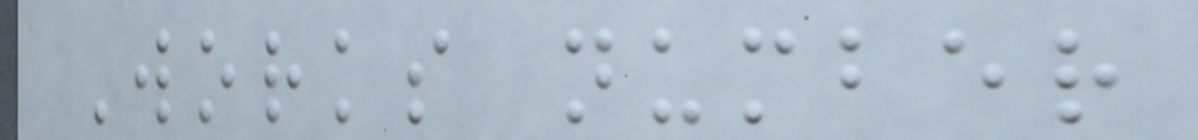Works number
